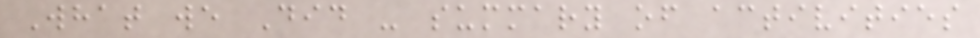What we Did - summary of activities
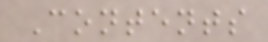Contents
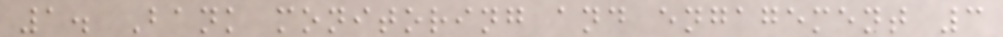1. Bank monitoring and engagement 3
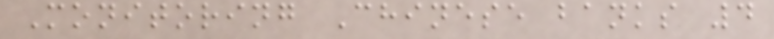Monitoring Chinese banks 4
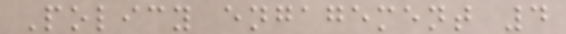Policy engagement 4
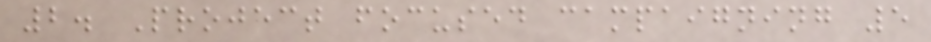2. Project focused campaigning 5
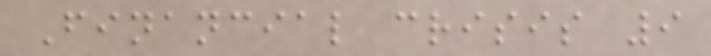Financial crisis 9
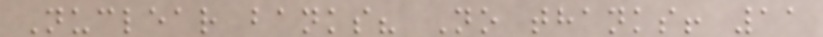Nuclear banks? No thanks! 11
